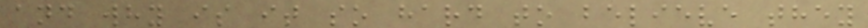and why is it so hard to believe they
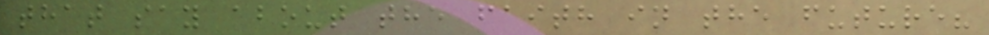that say about the faith in the future?
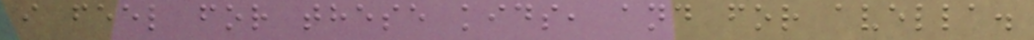i feel for these kids, and for avella.
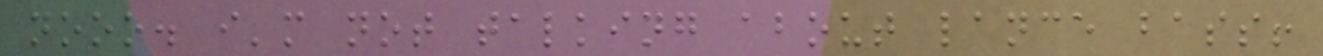nooo. i'm not talking about lance bass!
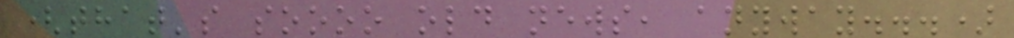(that's soooo old news, anyway...)
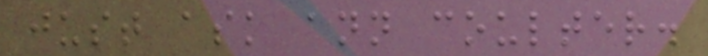just ask ann coulter.
